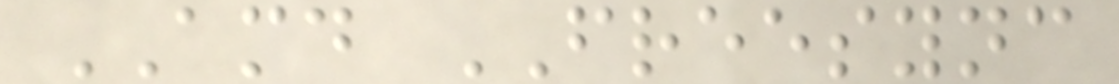AMD FREESYNC
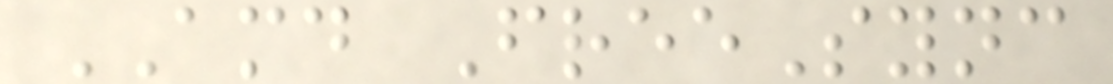AMD FreeSync
